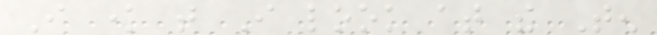I know that I look at the Ten
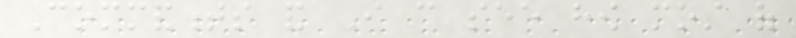Commandments and I can see how most of
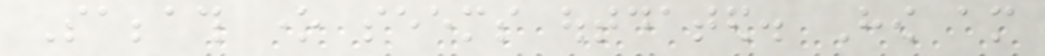Sabbath one seems outdated. How am
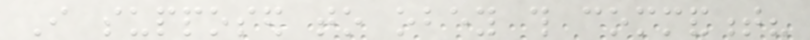I supposed to obey this commandment?
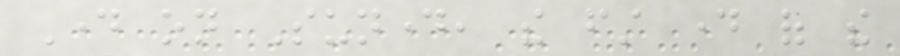Day on Sunday, the first day of the
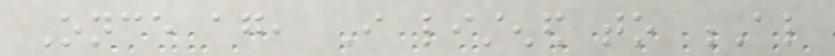Once again, I listened to Al
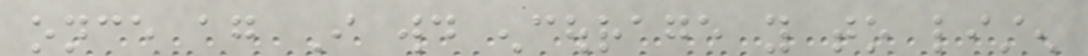once again I would encourage you to listen
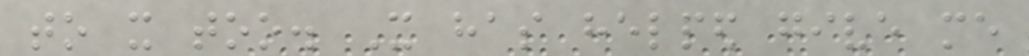to it too. It has helped give me
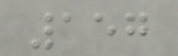157
